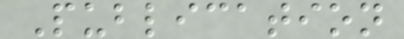Publication
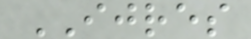IJRES
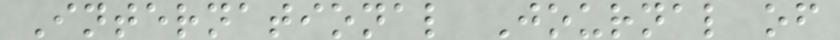International Journal of
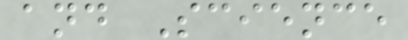and Science
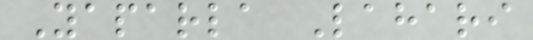Yaparla Lahari
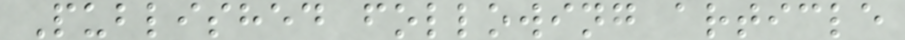Published following article
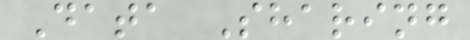Data Sharing
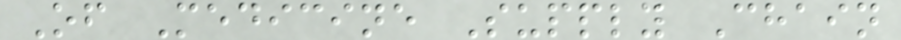Of Medicine Supply Chain
